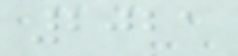2021
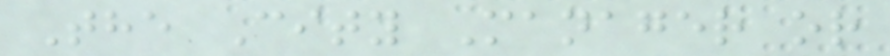The City Manager or
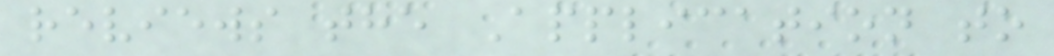reviews the Application to
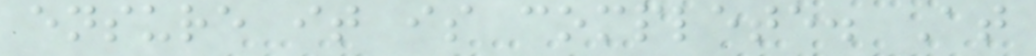ensure it is complete. At
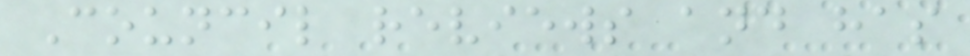Council reviews and has
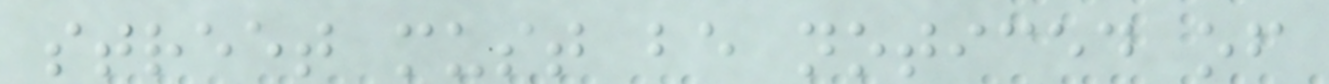street must be noticed of
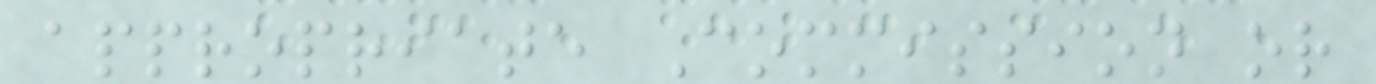appropriate Commission or
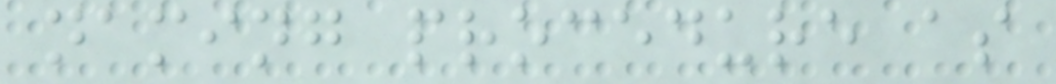naming procedure as
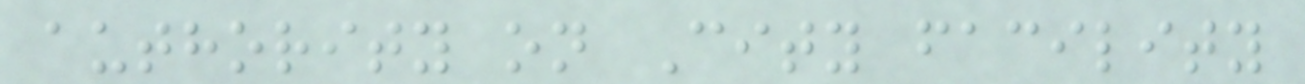authority on City facility
